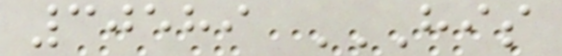30589 HIS
